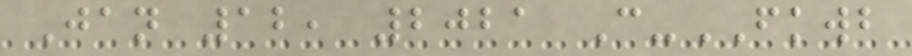Jan 12, 2021 C-FKWB
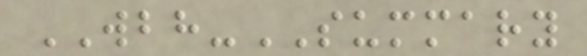WBH-SUMMARY
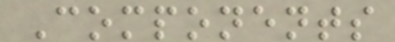Components
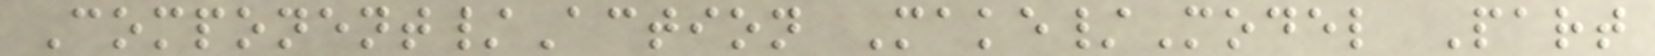Component/Action Make/Model Part
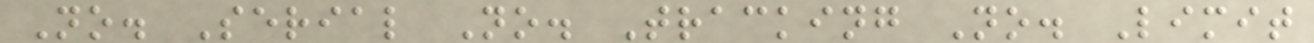No. Serial No. Tracking No. Limit
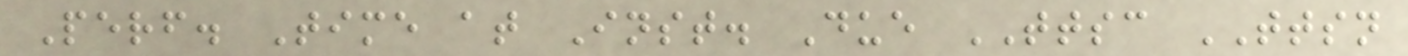Perf. Time at Inst. Due TTSC TTSN
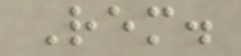Rem.
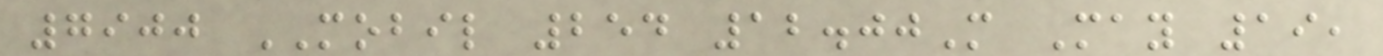7900 MOBIL 254 12.00M May 19,
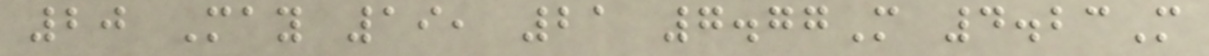20 May 19, 21 7.77M 4.23M
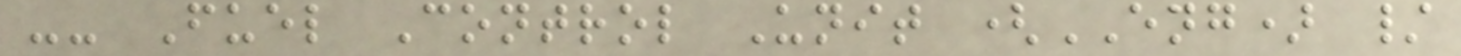-- Fuel Control Unit (ENG) /
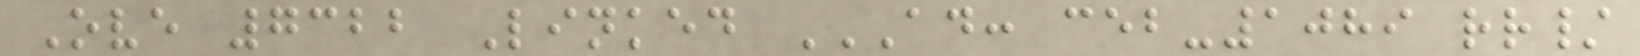Ove 7322 Linked AD: CEB-1089 RR/
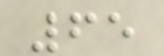65
